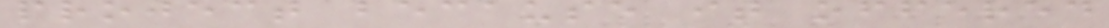project because it offered
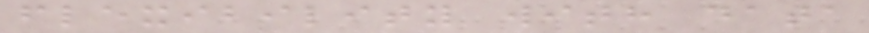flexibility with data
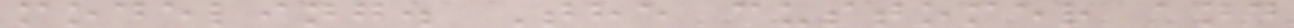modeling. The customer and
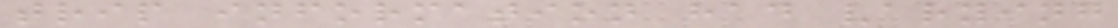trip information had varying
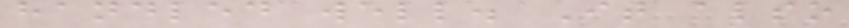handled well. It also
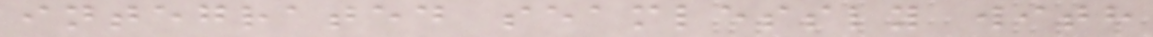integrated seamlessly with
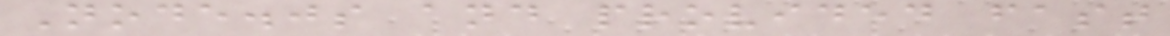Node.js and provided fast
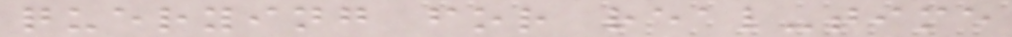querying for real-time
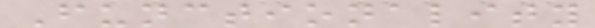Functionality
